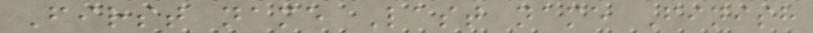First name Last name Finish
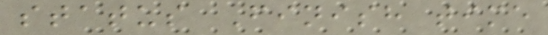status Finish time
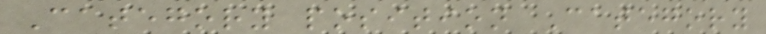Category position Category
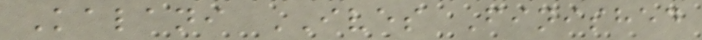Kalani IVES Finished
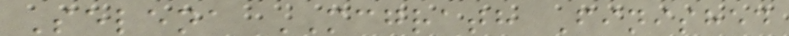Selena MCGRATH Finished
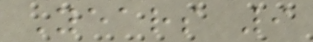Years 9
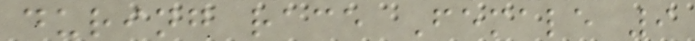during race Female 9
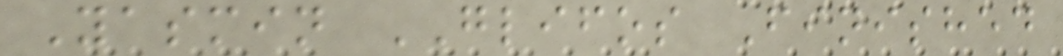Yasmin GLIFOS Finished
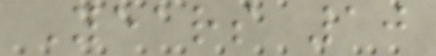Years 10
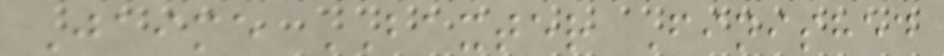Jaime BAXTER Finished
